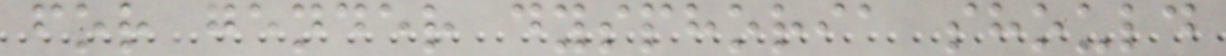for gender dysphoria should
